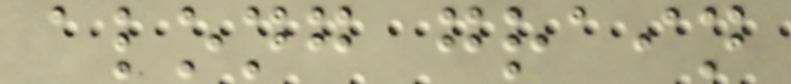along grain
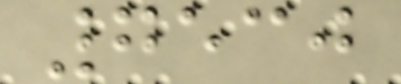7530
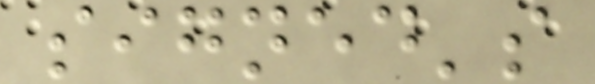signed's
